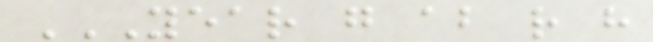YEAR G AB R H
